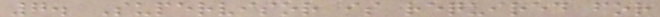7. Supervisor is required for
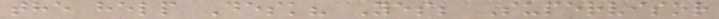the help Desk? Yes; Supervisor
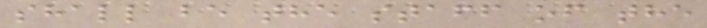shall be the staff of the
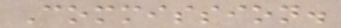Commission.
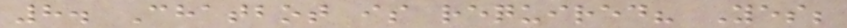8. Chatbot is required? Yes;
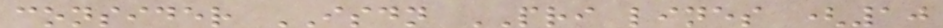consider ISDN PRI lines (10
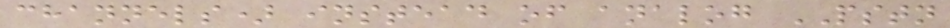channels) instead of analog PSTN
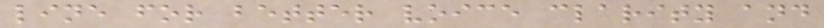line for better voice clarity and
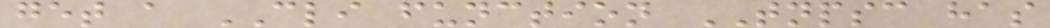get a CLI function TNPSC has
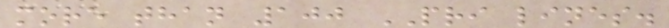more than 100 PRI lines.
